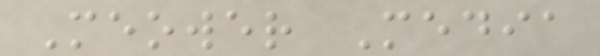Meower Media
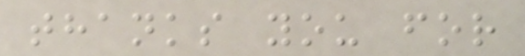thanks you for
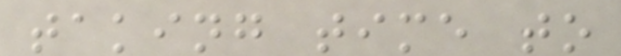taking time to
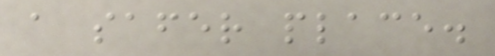a safer place.
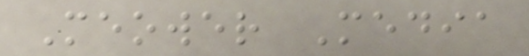Meower Media
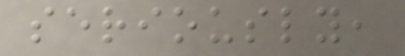seriously,
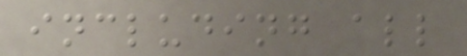including all
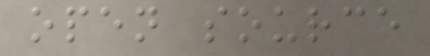open source
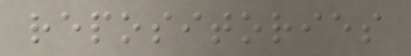repositories
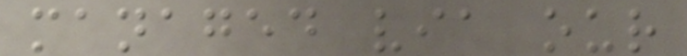managed via our
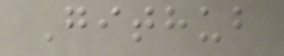Github
